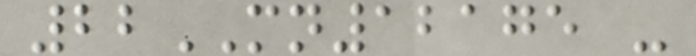22MN12175 -
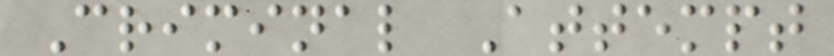Criminal Attempt
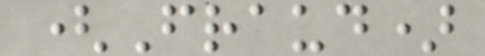(Fraud)
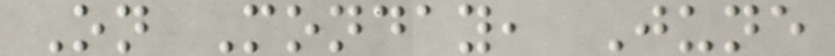On Monday, June
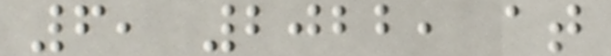6, 2022, at
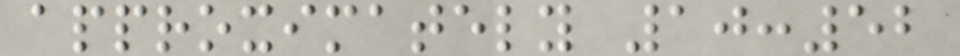approximately 10:52
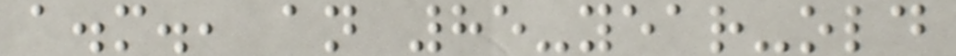a.m., an 85-year-old
